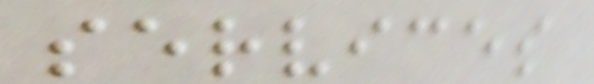services
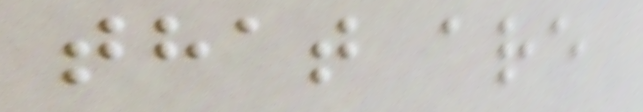that are
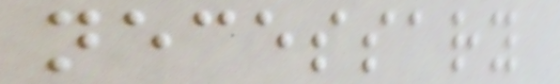necessary
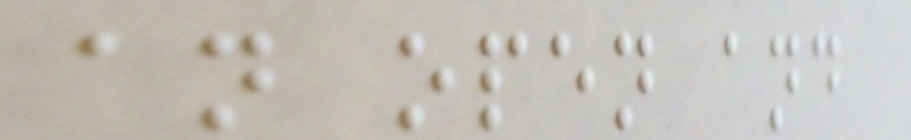an open and
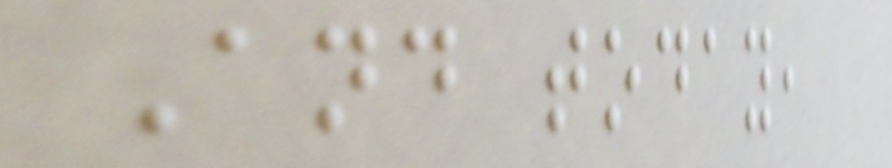And today,
